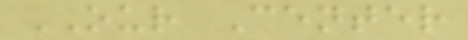OUR Center
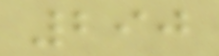290
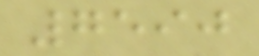7590
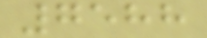7588
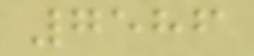7586
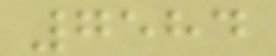7584
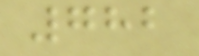782
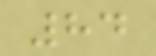84
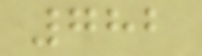782
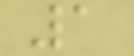1
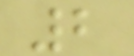2
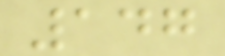147
